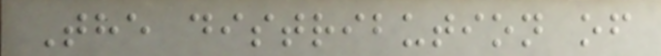The distribution of
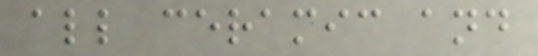all ceramic and
